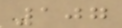107
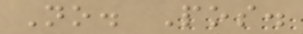No. Pos.
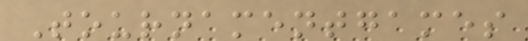Tournamentgames
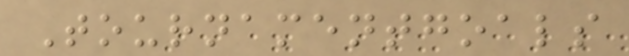Tournamentgoals
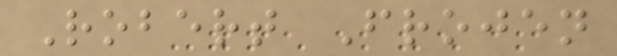Robert Frojen
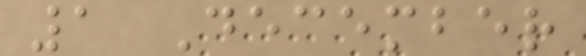1 December
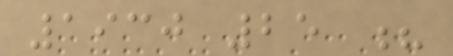1930 25 ?
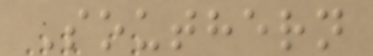Southern
